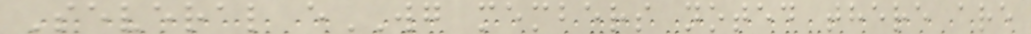Several eWG members noted there are
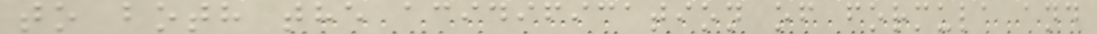to both the acidification of formula and
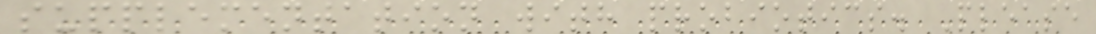supplementation with probiotics. Please
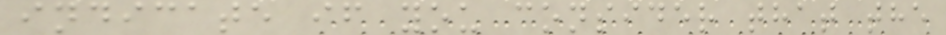indicate if you consider that the
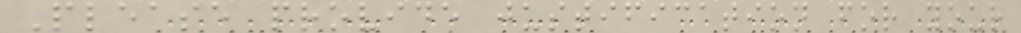Please provide justification for your
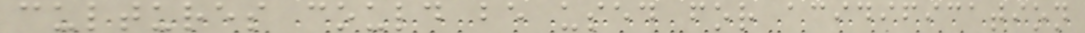cultures could be used for acidification
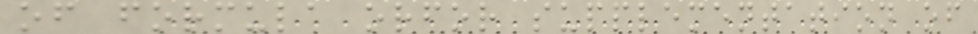of formula orfor supplementation of
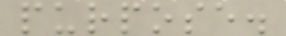purpose.
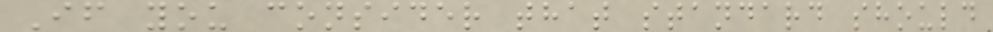If you consider that standard should
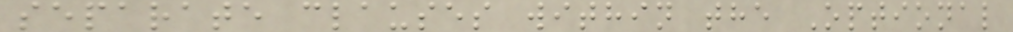separate clauses within the Optional
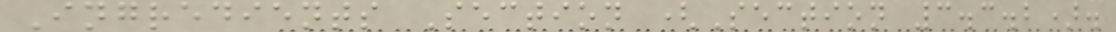Ingredients Section (Section 3.3.2).
